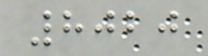8020
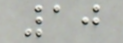10
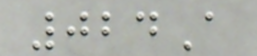024A
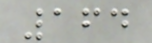164
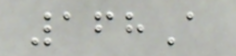168A
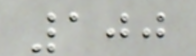100
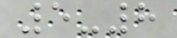5-8
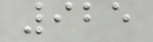925
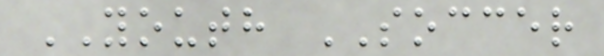YOUTH SOCCER
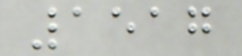1517
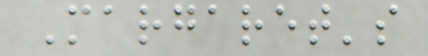Margaret's
